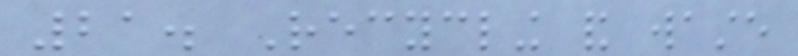21. Recycling and waste
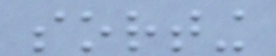sorting
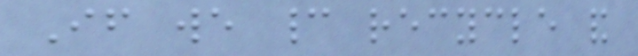If we cannot recycle and
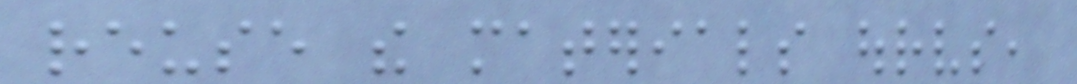reuse the materials ourselves,
